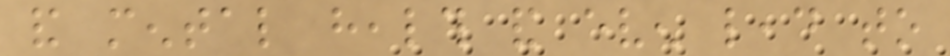and mental health and even lead to
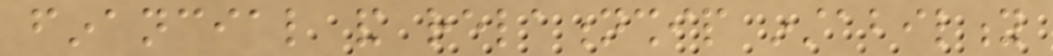financial and relationship instability
